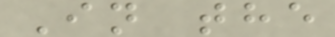In the
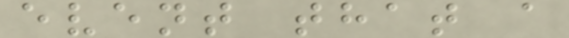event that a
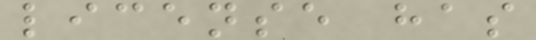license has
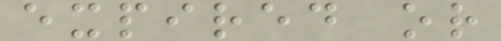expired or
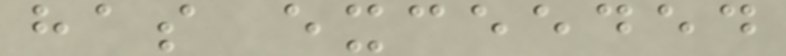has exceeded
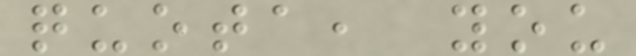quota, you
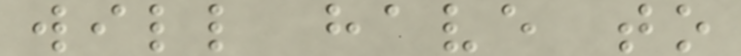will have to
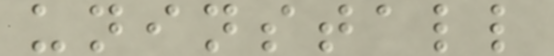uninstall
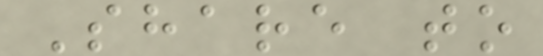Share to
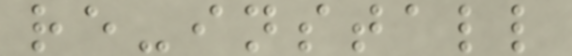re-install
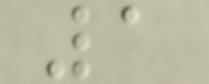1
